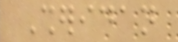Sheridan
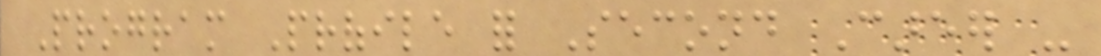Program Profile for Second Career -
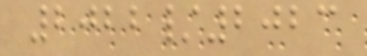2022/2023
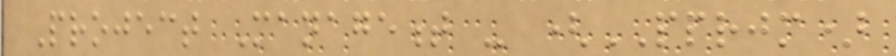Project Management - (PPRJM)
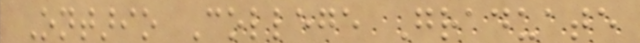Ontario College Graduate
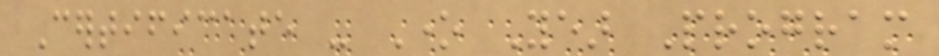Certificate - One Year Program
